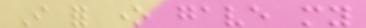I for one gave my
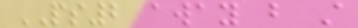PS2 away but still
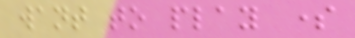want to play some
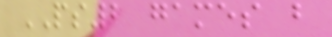PS2 games but
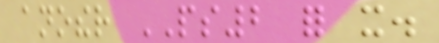another PS2 for it.
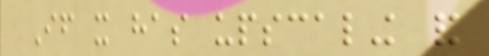If it has upscaling and
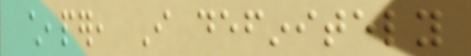cheaper, I definitely
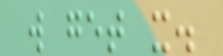will get it.
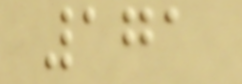171
